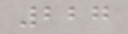227
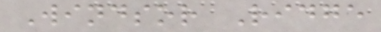Windsor Ridge
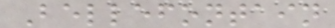Bellefontain
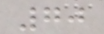70
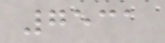7531
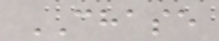CHASE
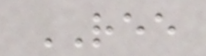REE
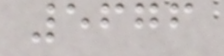5676
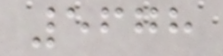5678
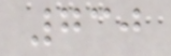730
